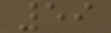59
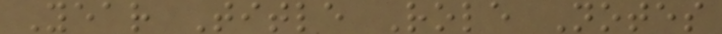Year Title Role Notes
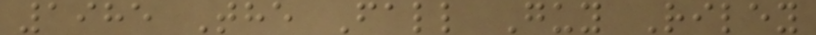1985 The Fall Guy Riley
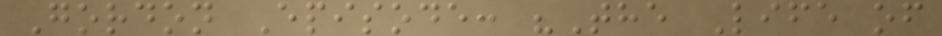Gordon Episode: "The Life of
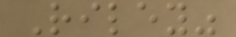Riley"
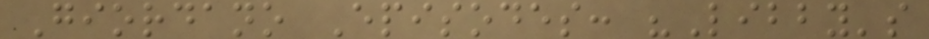Giordano Episodes: "Libby's
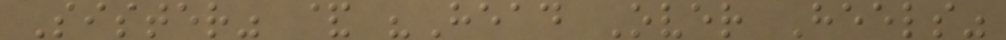Sister" & "Head Over Heels"
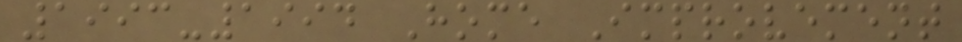1993-1994 Home Improvement
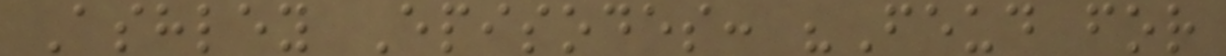Ashley Episodes: "Feud for
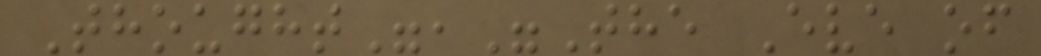Thought","The Eve of
